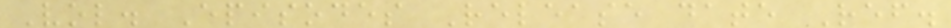Vol. Episodes Release date Ref.
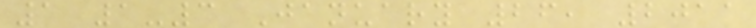1 1-3 January 26, 2011
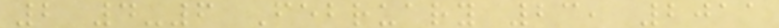2 4-6 February 23, 2011
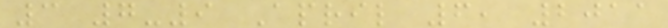3 7-9 April 6, 2011
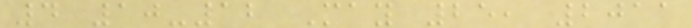4 10-12 May 25, 2011
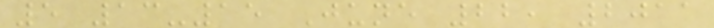5 13-15 June 22, 2011
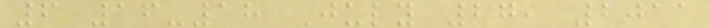6 16-18 July 27, 2011
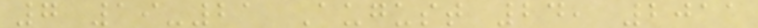7 19-21 August 24, 2011
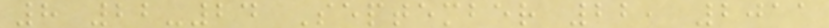8 22-24 September 22, 2011
